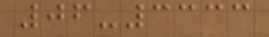06-3333
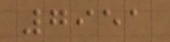7951
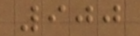900
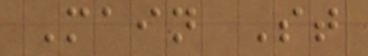Main St
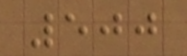500
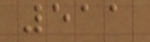511
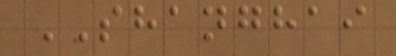SHANGHAI
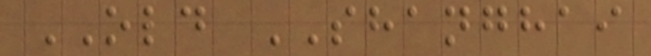OLD SHANGHAI
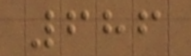686
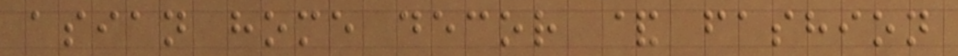asian home decor & fashion
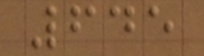645
